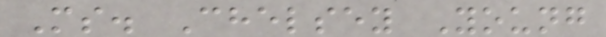Ms. Chelsey Young
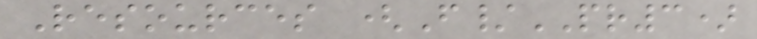Resources (F/PR3)
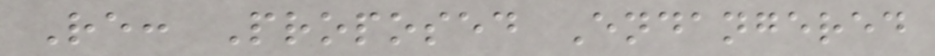Re: Proposed Endangered
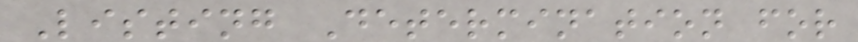Listing Determination for
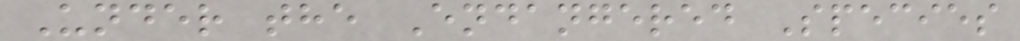Under the Endangered Species
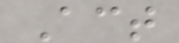Act
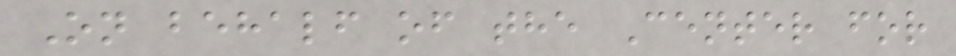On behalf of the Center for
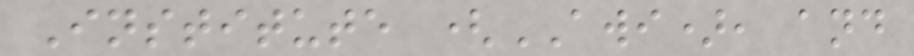Institute (AWI), and
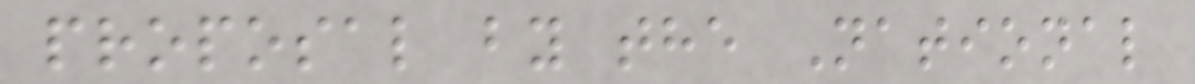proposal by the National
